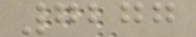7277
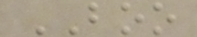BOO
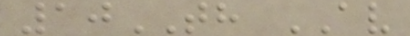10TH AV
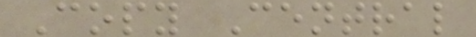Copy Central
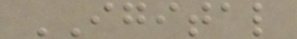IGITAL
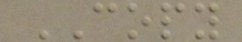COPY
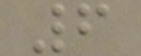6
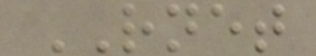RNET
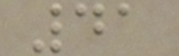41
